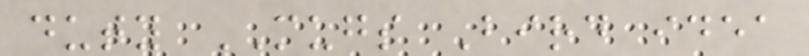duty MUGS Bird idea
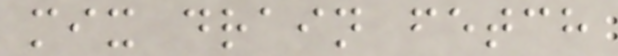mix drain fetch
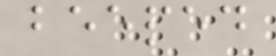beeped
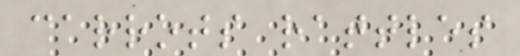carrots rattles
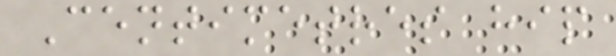Centimetres hip
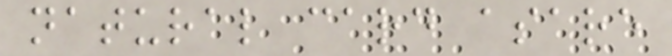natural card asare
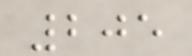205
